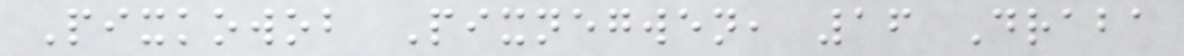Pixkowob Pixnegwen, 16 Draba
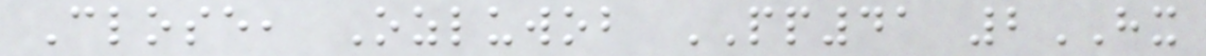Close, Ozluwob PP41 2HX
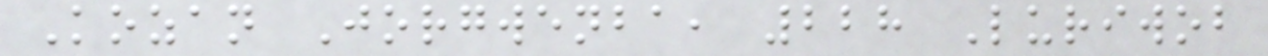Kozan Jorgwenba, 228 Luriwob
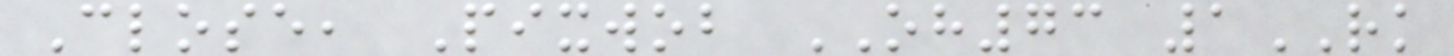Close, Pixwob OH73 1RK
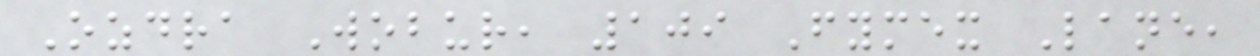Ozdra Wobur, 109 Fymex Lane,
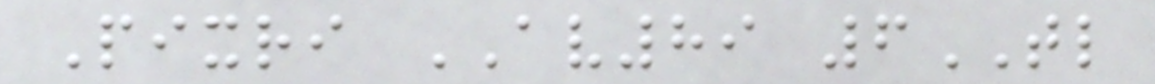Pixri AV89 6TL
